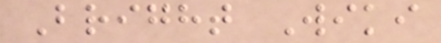Bright Wiki
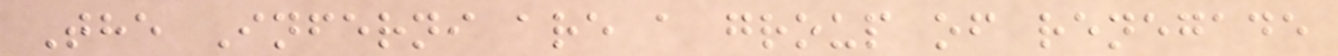The Inferni are a group of renegade
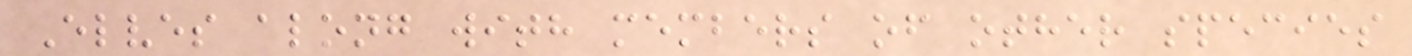Elves along with members of other species
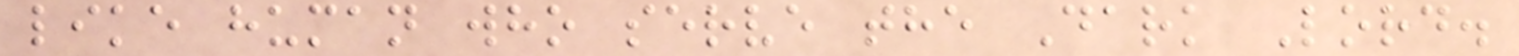like human who serve the Dark Lord.
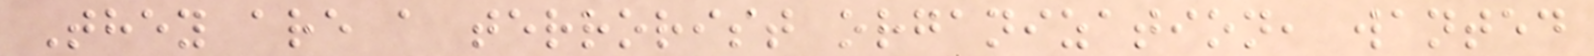They are a terrorist organization, wanted
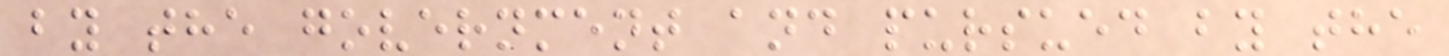by the government and pursued by the
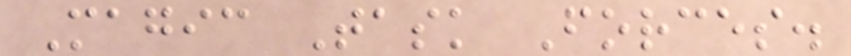Magic Task Forces.
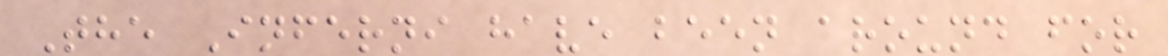The Inferni have been around for
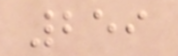259
